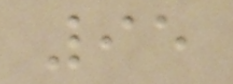95
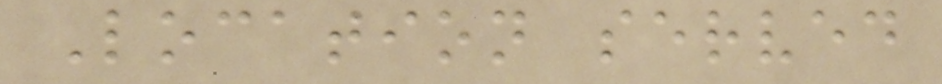Location served
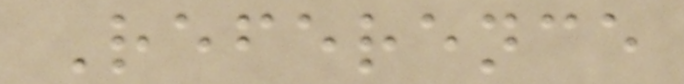Reference
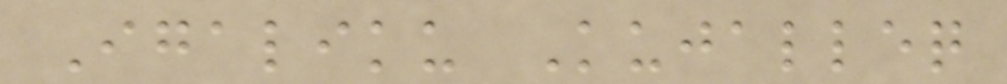Igaliku Kujalleq
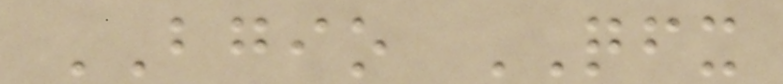BGIO QFX
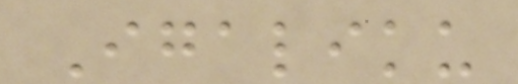Igaliku
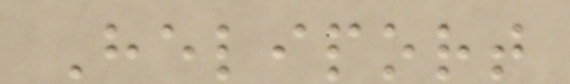Heliport
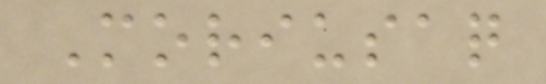Moriusaq
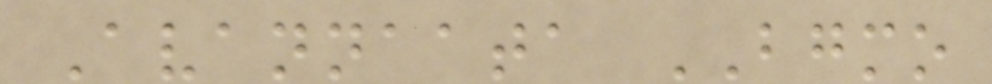Avannaata BGMO
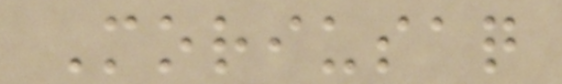Moriusaq
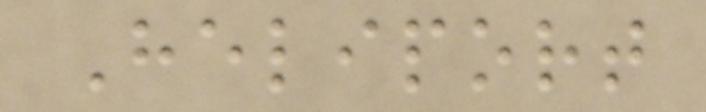Heliport
